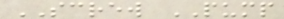SCREW PUMP
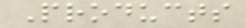Products
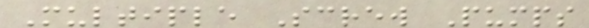Multiple Screw Pumps
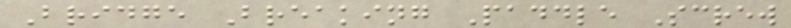Bridge Breaking Paddle Screw
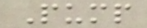Pump
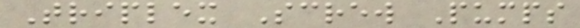Triplex Screw Pumps
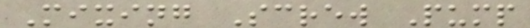Mixing Screw Pump
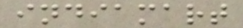indiamart
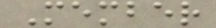Member
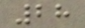28
